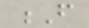F
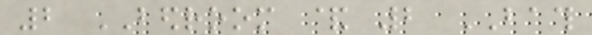2 BEDROOM & 2 BATH
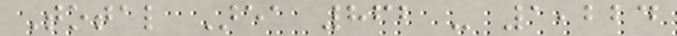Total Area 862 - 1,224
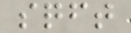sqft
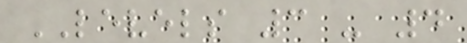LEVELS 3 - 4
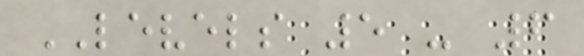LEVELS 5 - 6
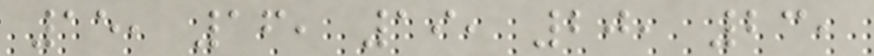15, 16, 19, 20, 23,
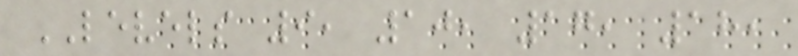LEVELS 9, 10, 17, 18,
